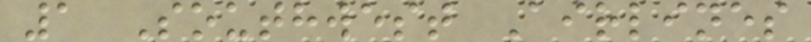1 Southwest Airlines
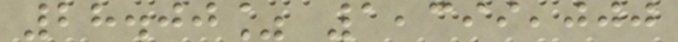28.00% 1,399,000
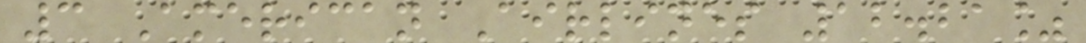3 American Airlines 12.21%
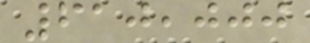610,000
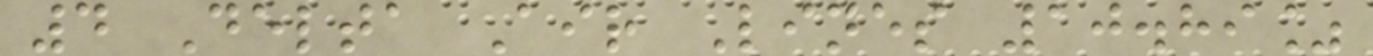4 Delta Air Lines 10.89%
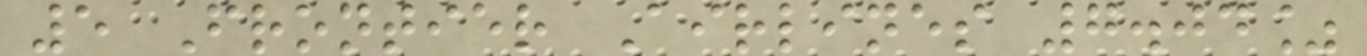5 Frontier Airlines 7.04%
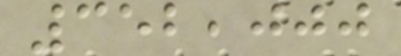352,000
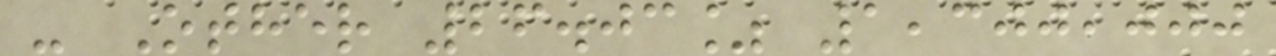- Other 26.03% 1,300,000
